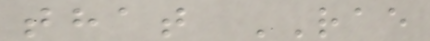that RAE
